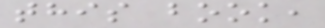this book,
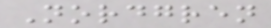Nordgren
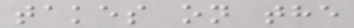takes on the
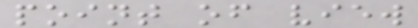point of view
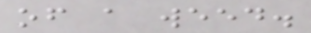of a weed.
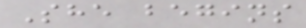She begins
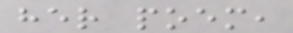her poem,
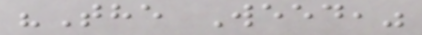"The Weed,"
